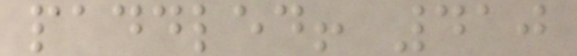paddled! 410
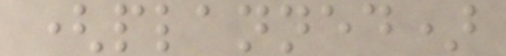(planned)
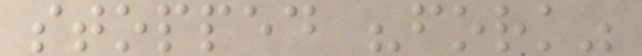stopped "fork"
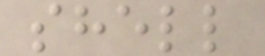shell
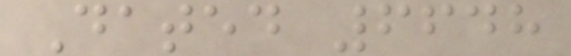Dated 6648
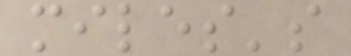miles's
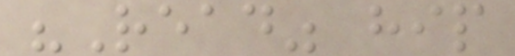"Read" hip
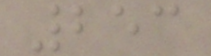253
